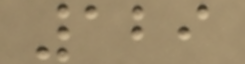129
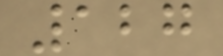127
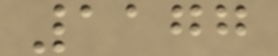1177
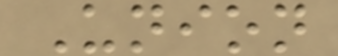Union
